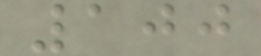100
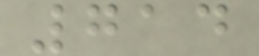714
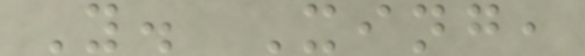Y. Xing,
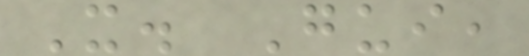X. Gui,
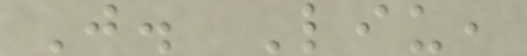J. Liu,
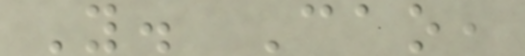Y. Cao,
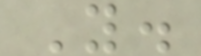Y.
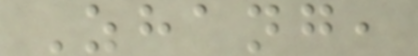Zhang,
